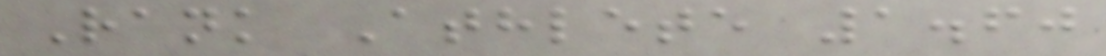Rank Athlete 1.60
